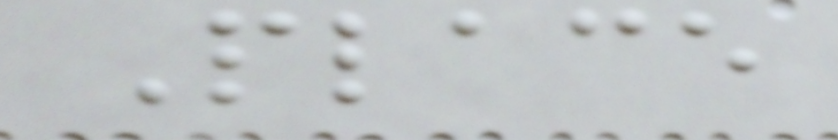Place
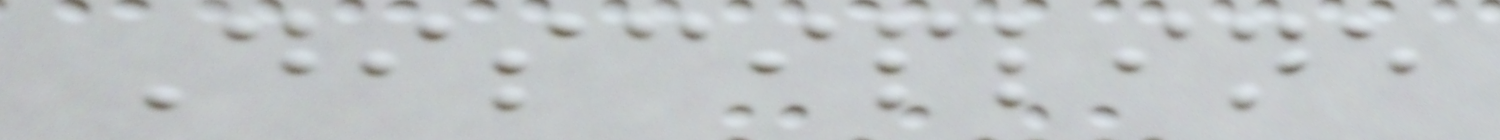Discipline
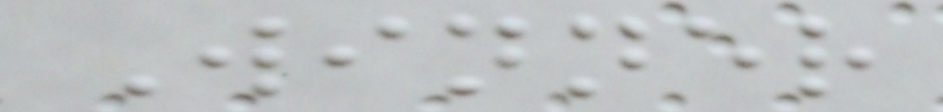Winner
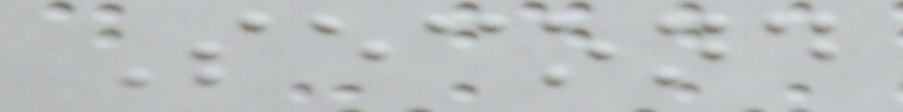Second
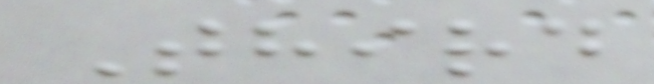Third
